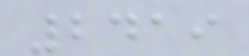2419
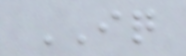IQ
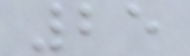25
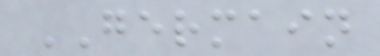GERMAIN
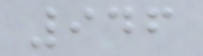946
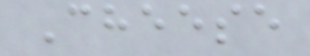Cheese
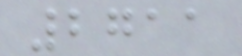2711
